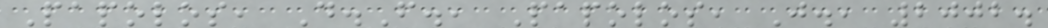Papolos, D.F., Papolos, J., 2002.
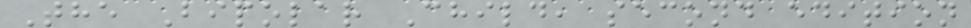The Bipolar Child, second edition
